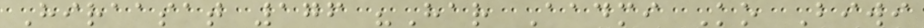Hiraasat 176 "Har Aadmi Ko Biwi
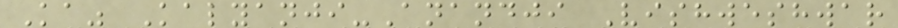Ka" Kalyanji-Anandji Vishweshwar
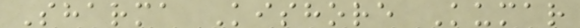Sharma Kishore Kumar
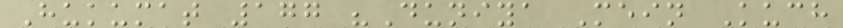Hukumat 177 "Duniya Mein Kuch
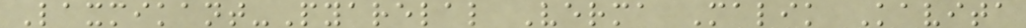Laxmikant-Pyarelal Verma Malik Kavita
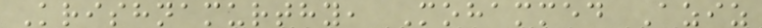Krishnamurthy, Mohammed Aziz
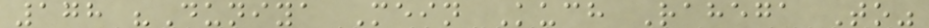178 "Duniya Mein Kuch Rahega To"
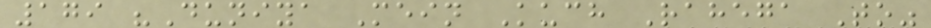179 "Duniya Mein Kuch Rahega To"
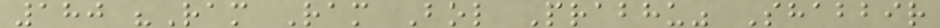180 "Ram Ram Bol Prabhu" Shabbir
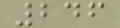246
